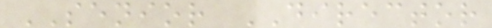SENIOR DIRECTOR
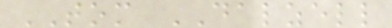TOM DALZELL
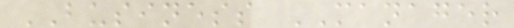BUSINESS MANAGER
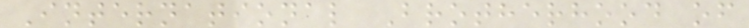International Brotherhood of
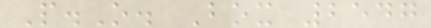P.O. Box 2547
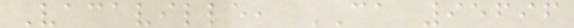Vacaville, CA 95696
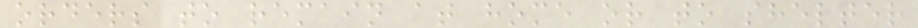orders to remain at home or to shelter
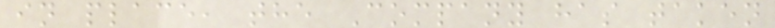in place, the Company has taken
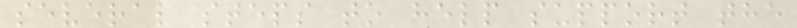several steps to help support the
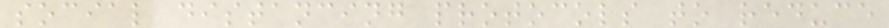social distancing protocols to reduce
